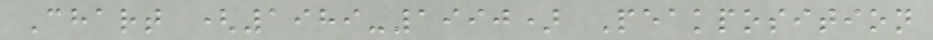Chart (1989-1990) Peakposition
